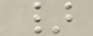}
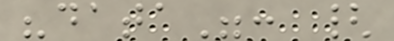"data": {
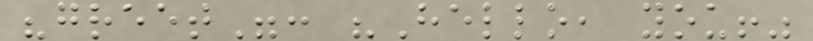"greet": "Hello, you!"
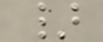}
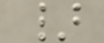}
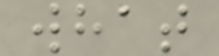what
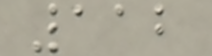112
